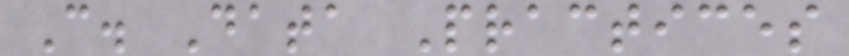C. Data Practices
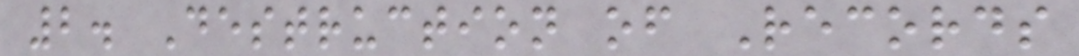2. Destruction of Records
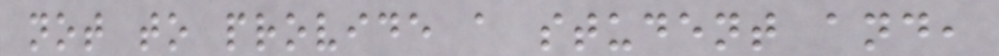not to provide a student and,
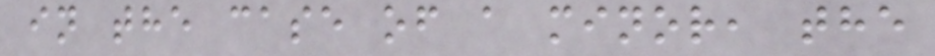in the case of a minor, the
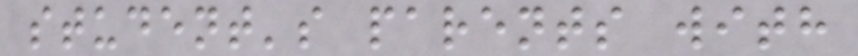student's parents with
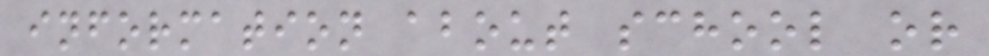information about school or
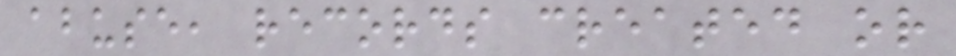abuse, records created or
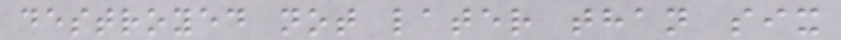destroyed not later than six
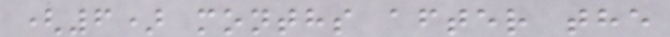(6) months after the
